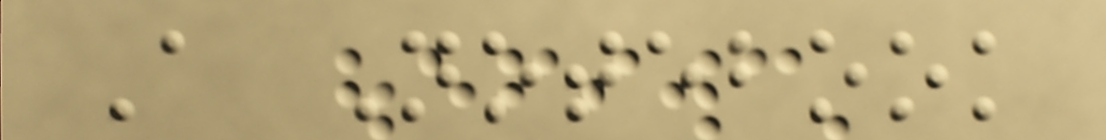A Notebook
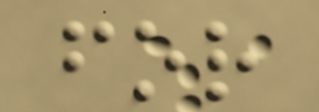for
